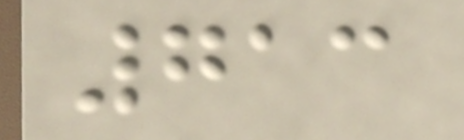713
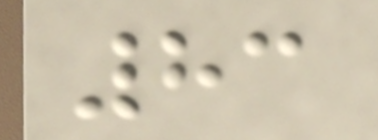83
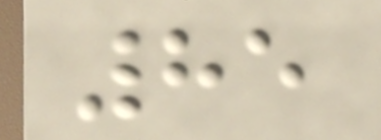85
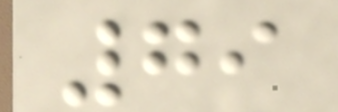79
